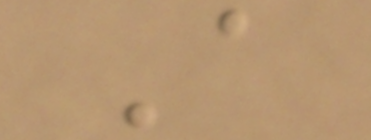A
